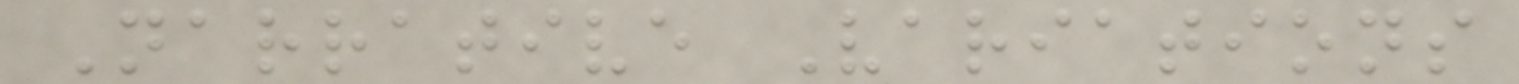Narrative Variations
